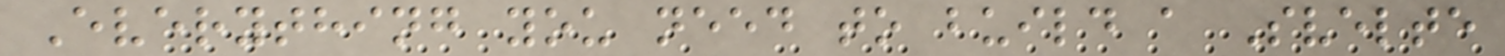Everything you need to build a Svelte
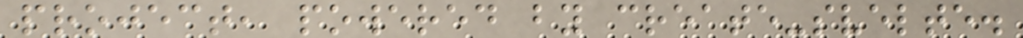project, powered by create-svelte.
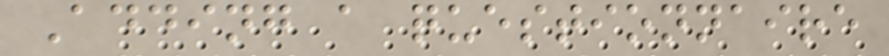Adding a questionnaire
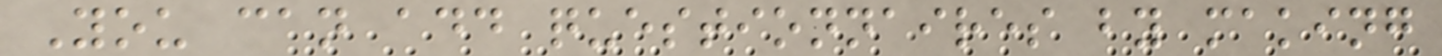You can add questionnaires by making
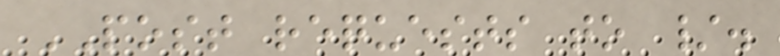POST requests to /.
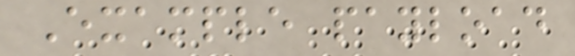Example payload
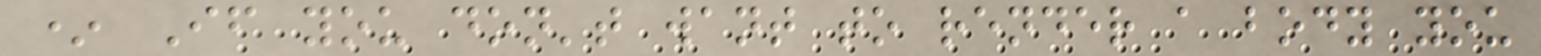* If you don't want to render a body you
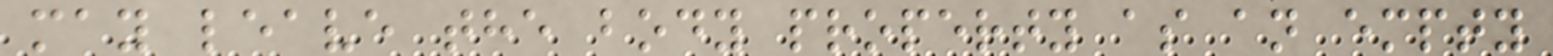may leave the body property as an empty
